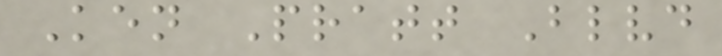Ken Pratt Blvd
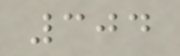304
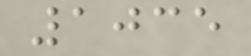1035
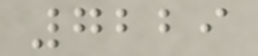7229
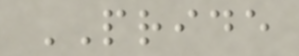PRIDE
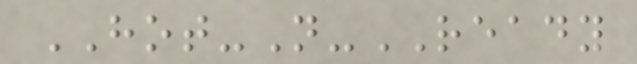HOT-N-READY
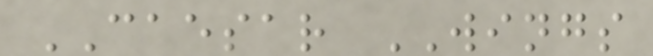CAESAR WINGS
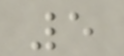5
